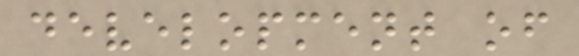development of
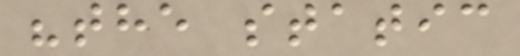"the static
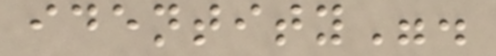identity".
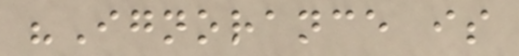"Ignorance is
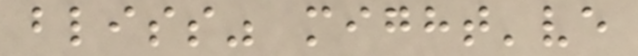bliss" might've
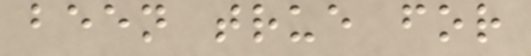been true for
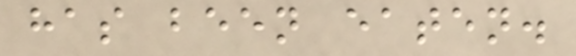has been eaten.
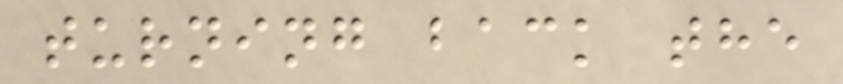turning back the
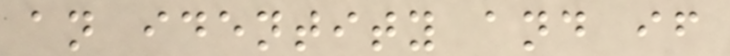an identity and if
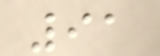91
